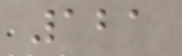121
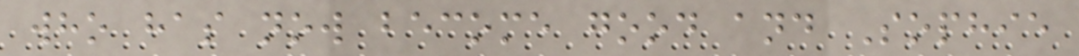who has now become good and Sophie
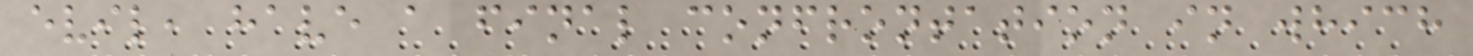evil, have a final confrontation in which
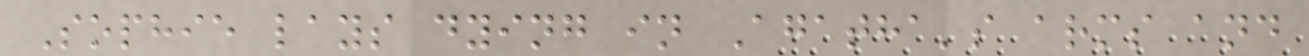Sophie lays dying in Agatha's arms and
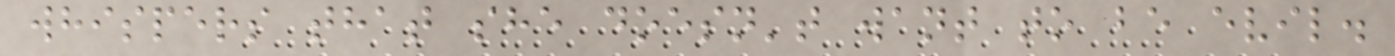whispers that she doesn't want to be evil.
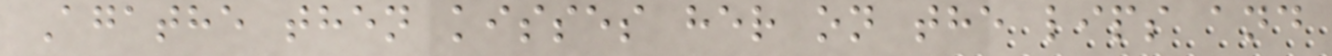Agathe then kisses her on the lips and
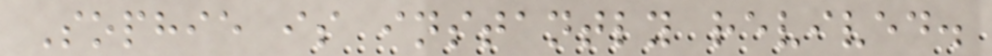Sophie is instantly revived.
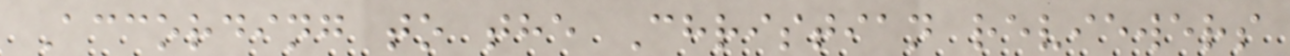According to the Christian reviewers
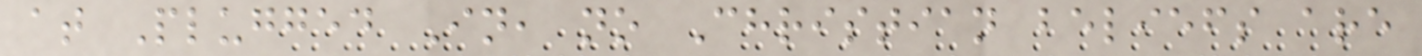at Plugged In, no Christian beliefs are
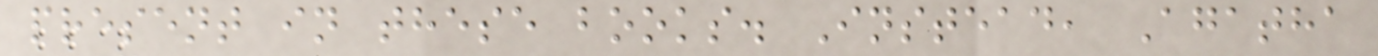present in these books. Instead, Agatha
